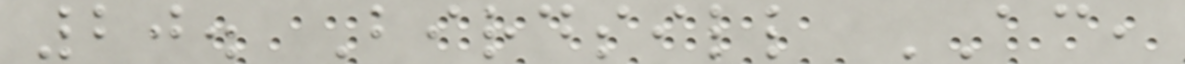20. Birdsill AC,
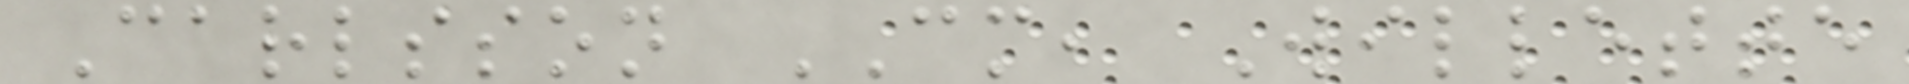Carlsson CM, Willette
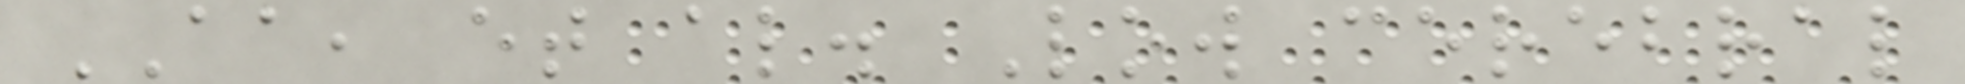AA, et al. Low cerebral
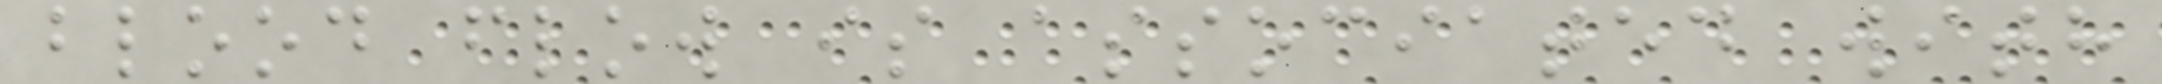blood flow is associated with
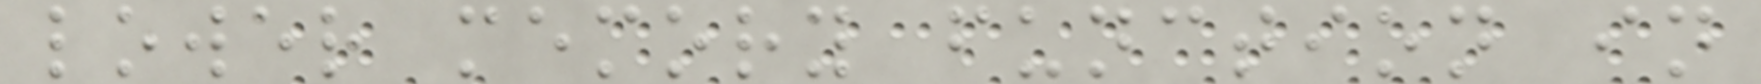lower memory function in
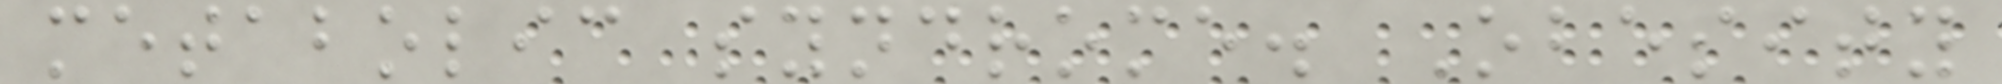metabolic syndrome. Obesity
